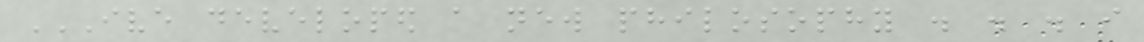IVE DEVELOPED A NEW PHILOSOPHY . . . I
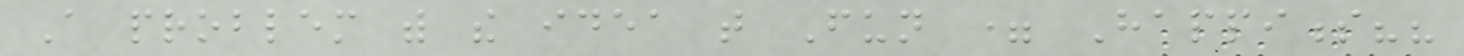A problem with the idea that Fun = Happiness??
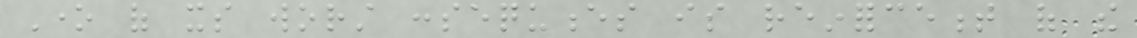One of its worst consequences is reinforcement of the
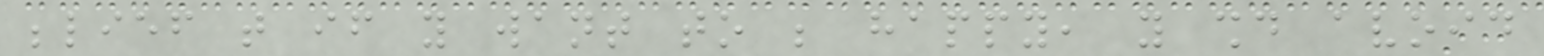belief that if you want to be happy, you should avoid
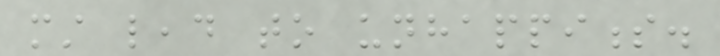must lead to unhappiness.
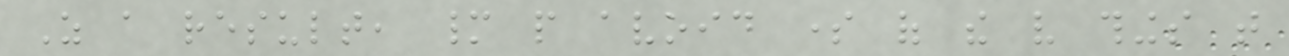As a result, many people avoid some of the very things that
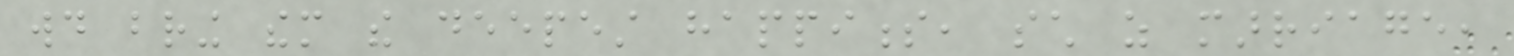would bring them the deepest happiness, such as marriage,
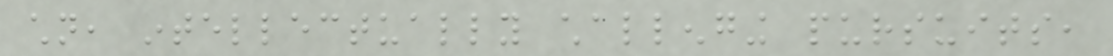children, intellectually challenging pursuits,
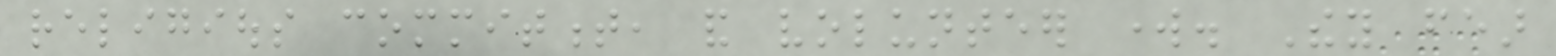religious commitment, and volunteer work. They fear
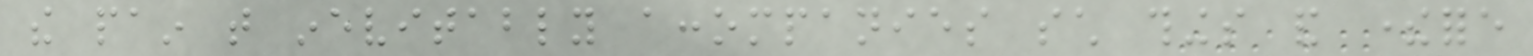the pain that inevitably accompanies such things and therefore
